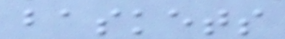baskets
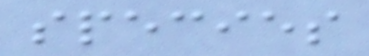species
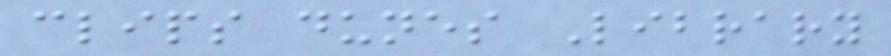clips dunes Library
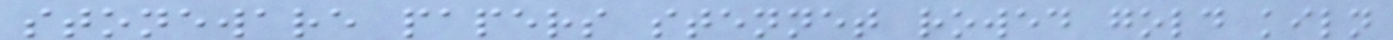stoneware papers stennet rowed gold kiln
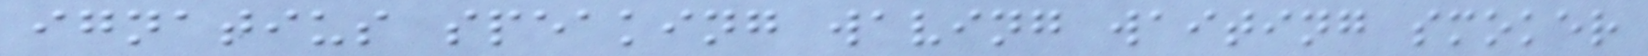ignatius speaking waving waiting smoker
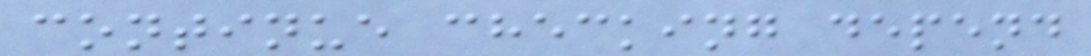continue checking depend
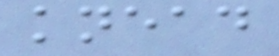knead
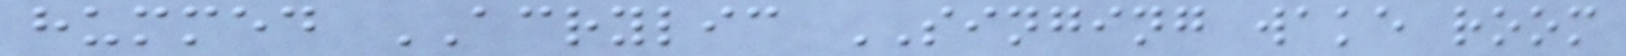hummed ACRYLIC SINGING wake room
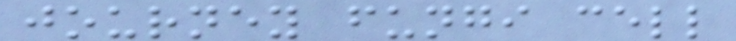journey fungi cell
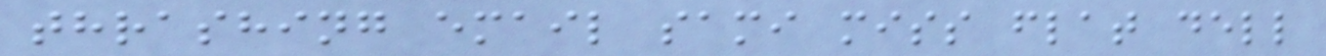thrashing email sami miss flat dell
